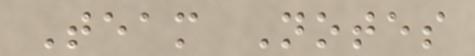Team Notes
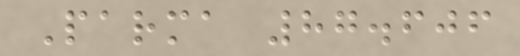Parma 87.606
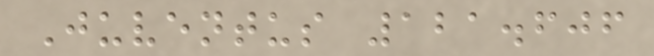Juventus 121.606
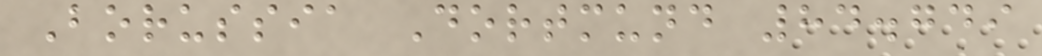Borussia Dortmund 84.749
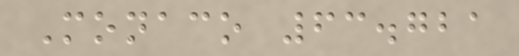Monaco 63.721
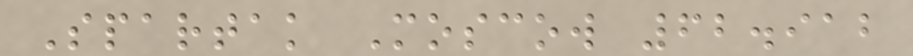Spartak Moscow 62.912
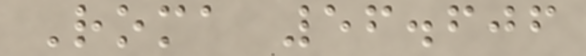Roma 56.606
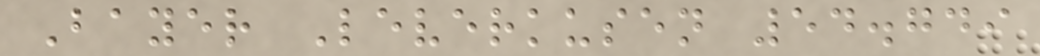Bayer Leverkusen 54.749
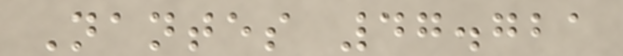Nantes 47.721
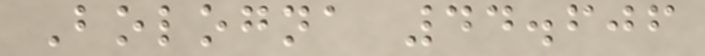Bologna 44.606
